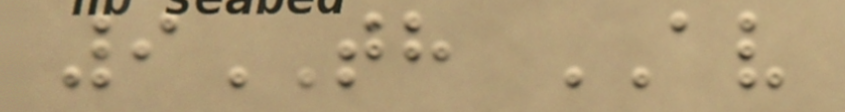9TH AV
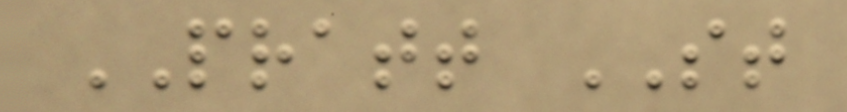PRATT ST
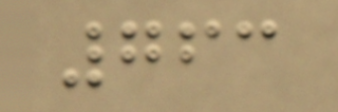763
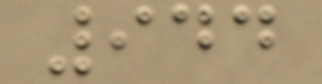944
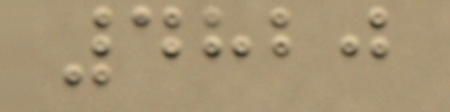4820
